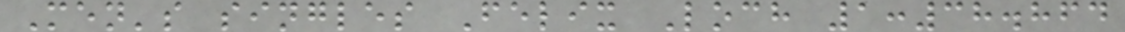Men's singles Felix Loch 1:38.864
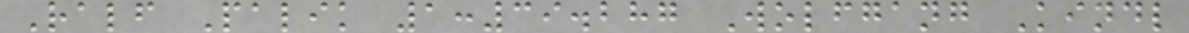Ralf Palik 1:39.287 Wolfgang Kindl
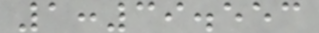1:39.553
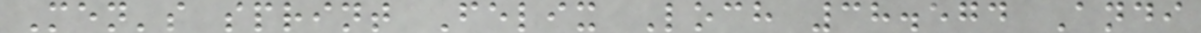Men's sprint Felix Loch 38.574 Andi
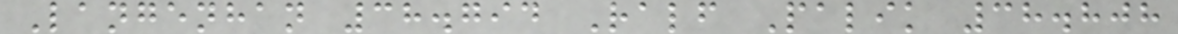Langenhan 38.794 Ralf Palik 38.808
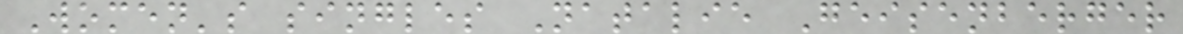Women's singles Natalie Geisenberger
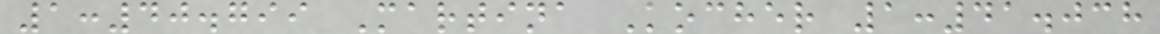1:40.799 Martina Kocher 1:41.038
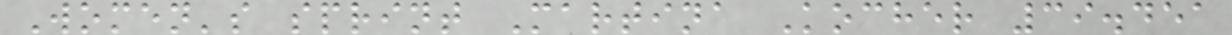Women's sprint Martina Kocher 39.451
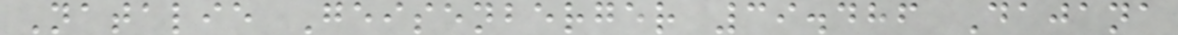Natalie Geisenberger 39.486 Dajana
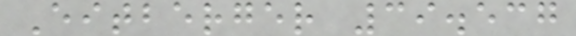Eitberger 39.537
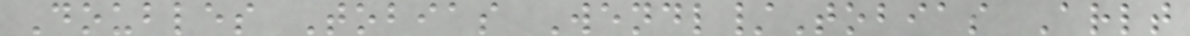Doubles Tobias Wendl/Tobias Arlt
